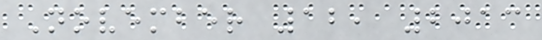November 12, 2013
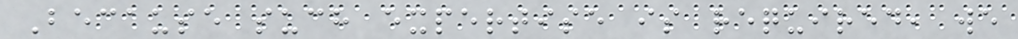Because such expertise is required, we
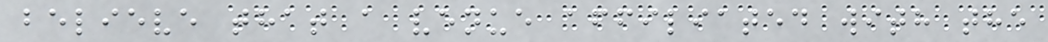believe that a venue affiliated with the
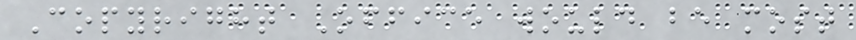Copyright Office would be most
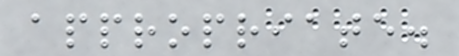appropriate.
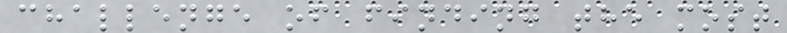challenge of finding the most
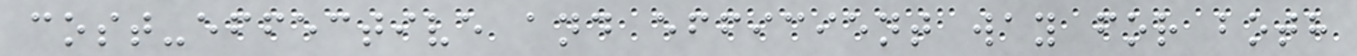cost-effective and efficient way for both
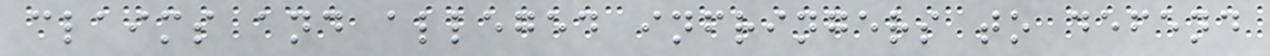claims and alleged infringers to defend
